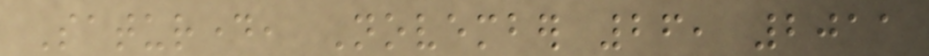Saturday, November 26, 2011
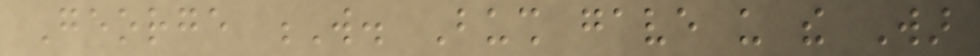George W. Bush gave us the War
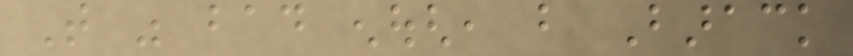That was bad enough, but Barack
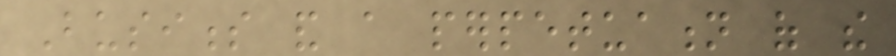Business and a perpetuation of the
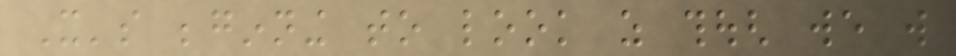It's beginning to look as though we will
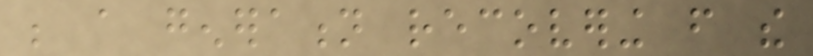be a generation recovering from the
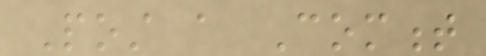Post a Comment
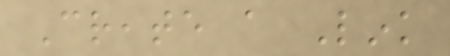Create a Link
